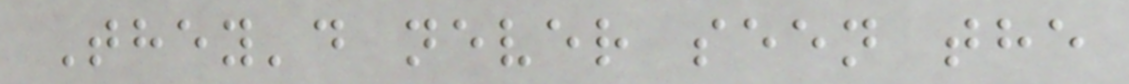They'd never seen the
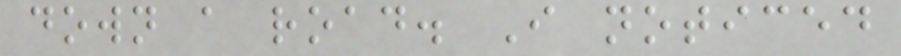down a road. I noticed
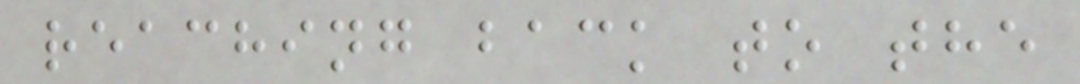reaching back to the
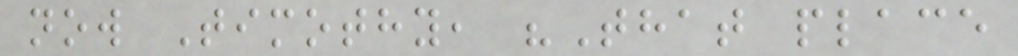now Timothy, "That place
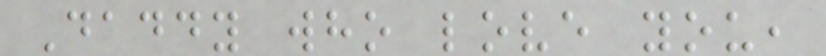Daddy who love you,
